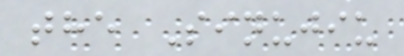the Sinujiu
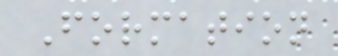Formation
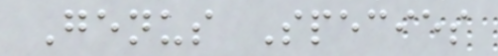Genus Species
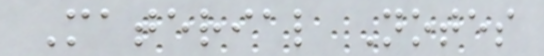Material Notes
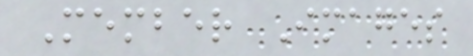Member Images
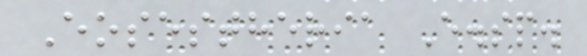Eosestheria E.sp.
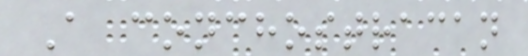A conchostracan
